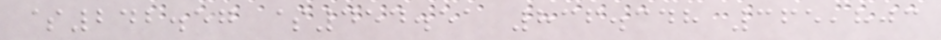$242.57 $454.51 836.348 365,803
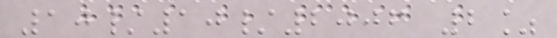10/10/2006 2%
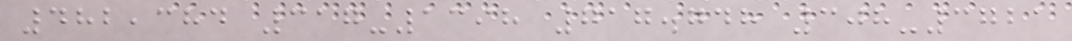482,384 317-1398 717.748 308-3721
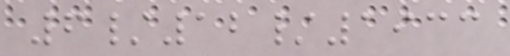6/12/1933
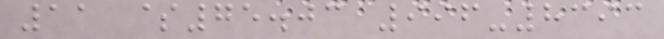11 $75.03 996-8393
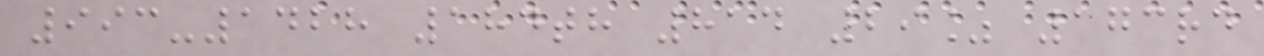993-1428 184th 814 29% 173rd
